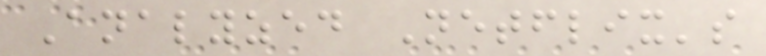Analyzed Netflix's
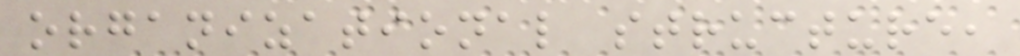organizational structure,
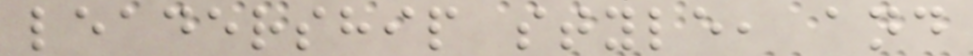leadership style, and
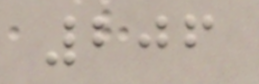206
